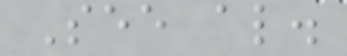See also.
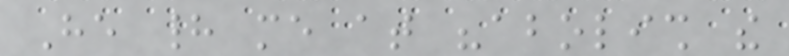He had me at "abolish the
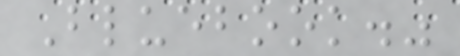Bluebook."
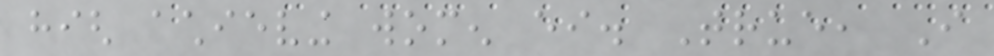high achieving women either. True, I
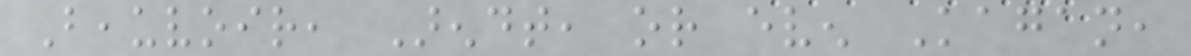Beauvoir, Arendt, or even Kagan,
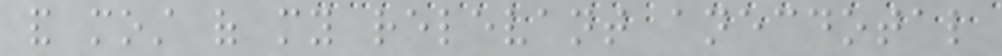and most of my relevant anecdotal
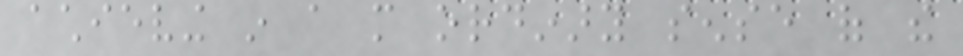achieving in a more ordinary sense of the
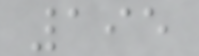195
